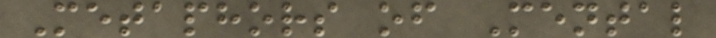Metaphors of Mental
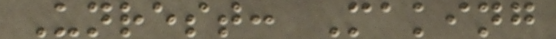Unrest: Making
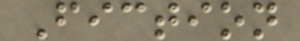Fiction
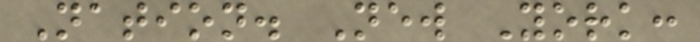Nation. New York:
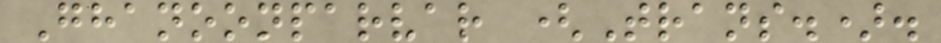Ghanoonparvar (Trans.).
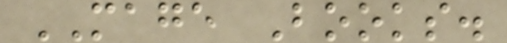MAGE Books.
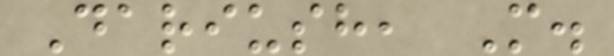Dariush, M.
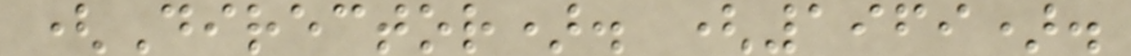(Director). (1969).
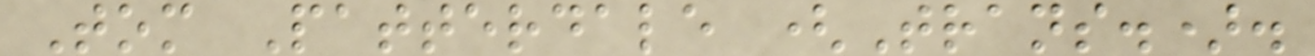Tom Patterdale (Trans.).
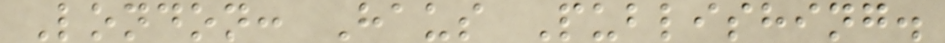London: Haus Publishing.
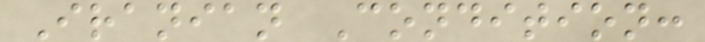Iranian Condition:
